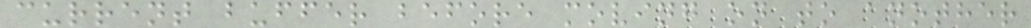current buffer before moving on to another
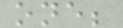one;
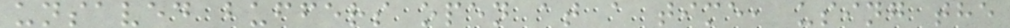unsaved buffers open at a time, using the
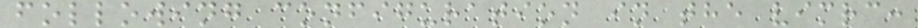following configuration in the vimrc:
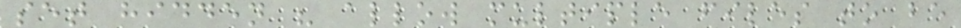set hidden " allow multiple files to be
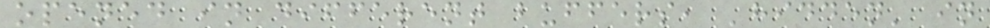opened in different buffers, 'hidden' in
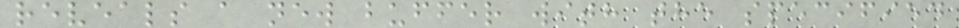reveals a new buffer with the specified
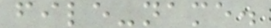file-name.
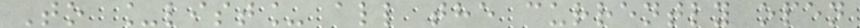To _list_ all the currently open
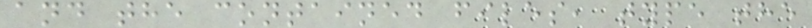and the contained files, type the
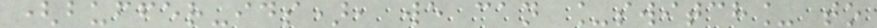(buffer-ids), we can _switch_ to
